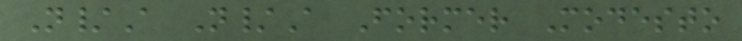N/A N/A Former Modesto
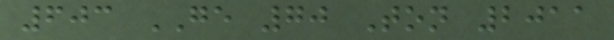603 GE 70 Ton 2011
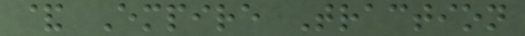& Empire Traction
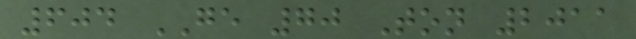604 GE 70 Ton 2011
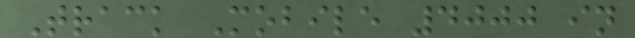Track Mobile 4000 in
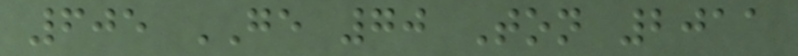605 GE 70 Ton 2011
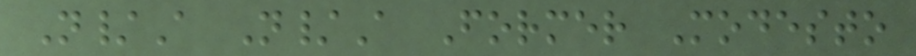N/A N/A Former Modesto
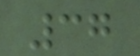37
